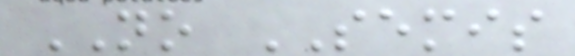NO SEMIS
